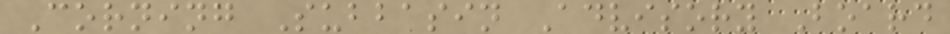Corning Subbasin Advisory Board
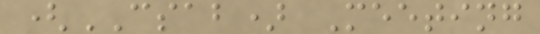(CSAB) Meeting
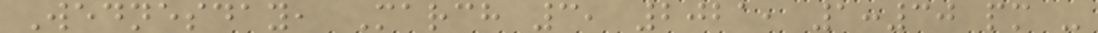Wednesday, March 3, 2021, 1:30 pm -
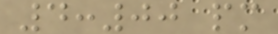4:00 pm
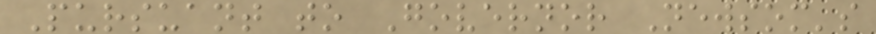Pursuant to Governor Newsom's
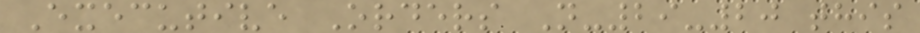Executive Orders N-29-20 this
